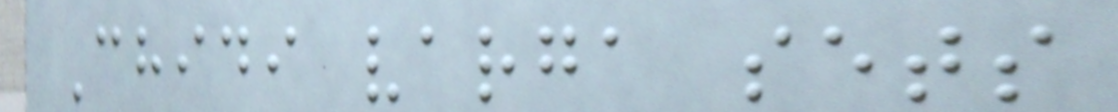Chidi varga sets
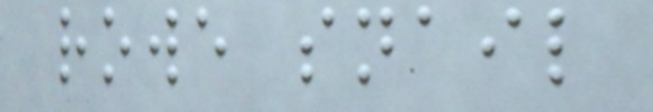rowe snail
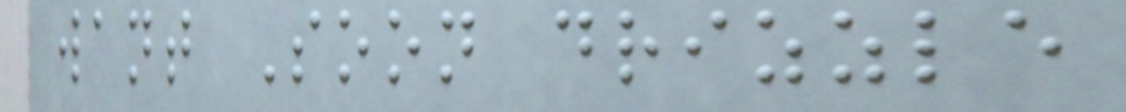want Soon drizzle
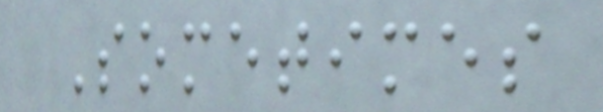Sometimes
